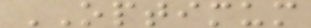OPTIMUM
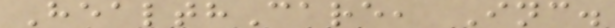HealthCare, Inc.
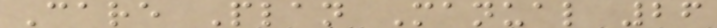Care Plan Manual 26
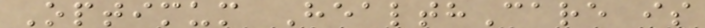Optimum HealthCare is
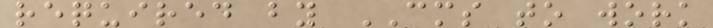required by CMS to work
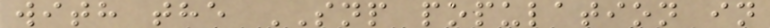with the SNP population in
